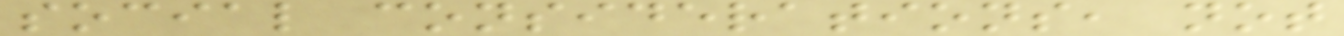social considerations, not
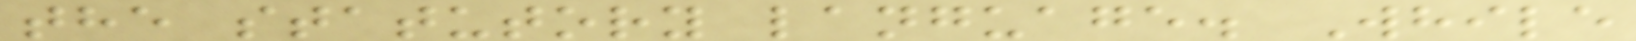the statutory language. While
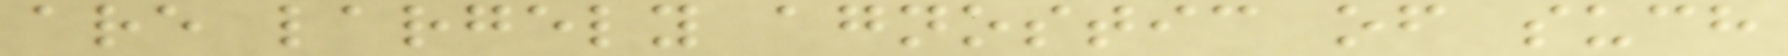are largely agnostic of such
